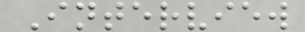Interview
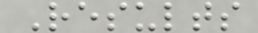Results
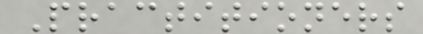Practitioners
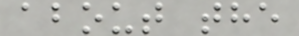about the
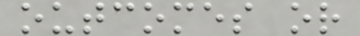outcomes or
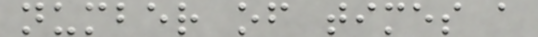number of times a
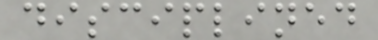disciplined
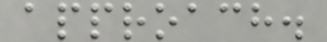approach.
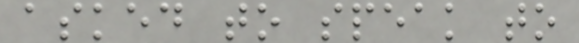asked to speak to
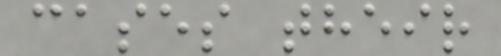cases their
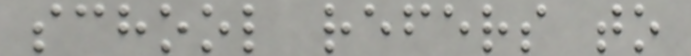school refers to
